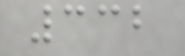332
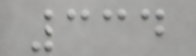334
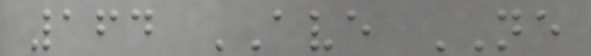164 AVE NE
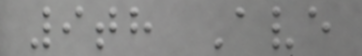9th Ave
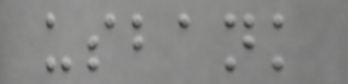usbank
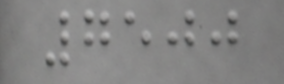7500
